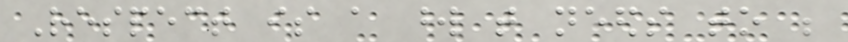Respect is a word that needs to be
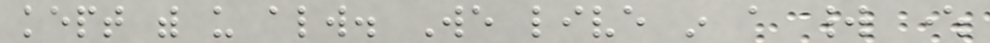kept with us always. We live in a world where
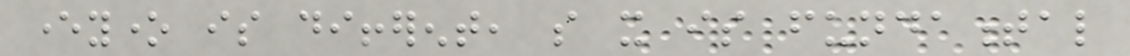everyone is different, so it is fundamental
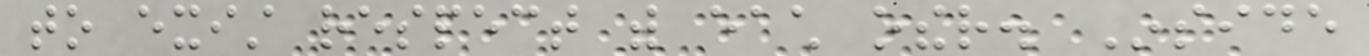to exist respect with each other. Inside
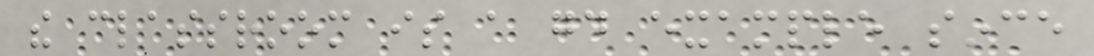the classroom is a good example since
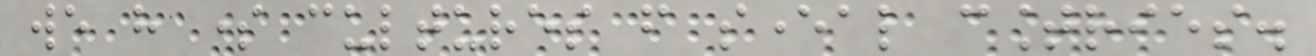we have some cultures from several countries.
